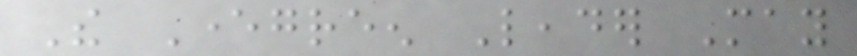The Evergreen Leader May
